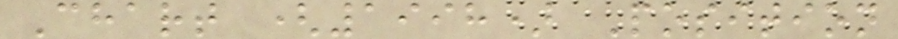Chart (1998) Position
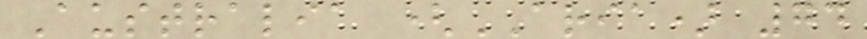Australia (ARIA) 74
